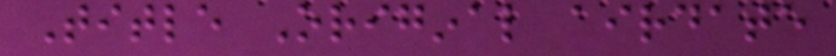Title Original airdate
